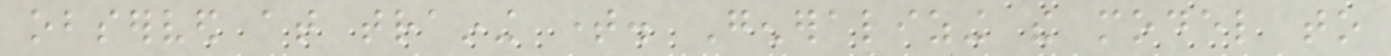observed at training time. Generalizing the model to
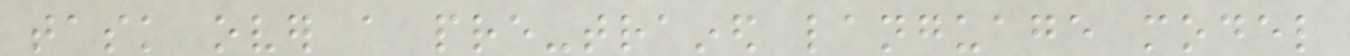task over a pre-trained language model
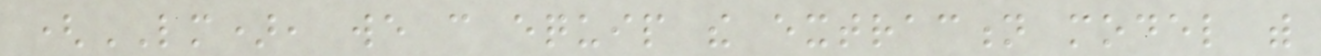(LM), we can equip the extraction model with
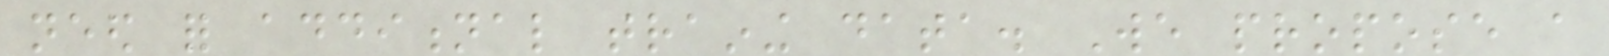need for additional training data. We propose a
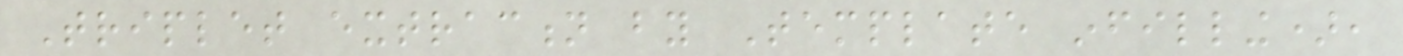Triplet extraction by Template infilling),
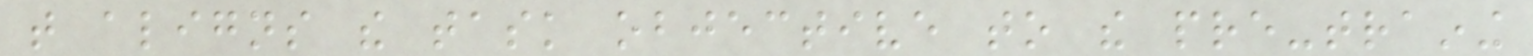that aligns the task objective to the pre-training
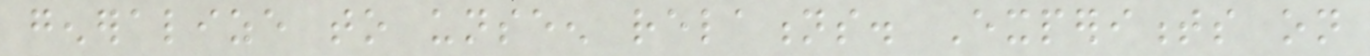generalize to unseen relations. Experiments on
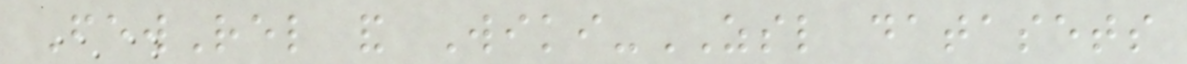FewRel and Wiki-ZSL datasets
